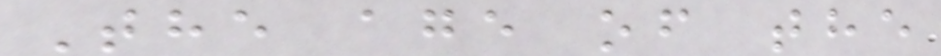The age of the
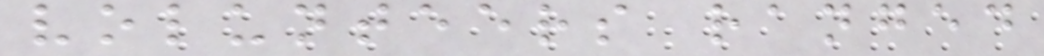volunteers ranged
